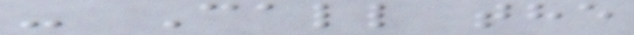- Call the
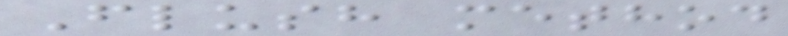Flush method
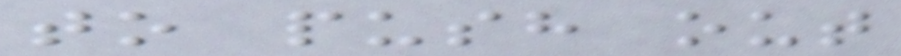to push out
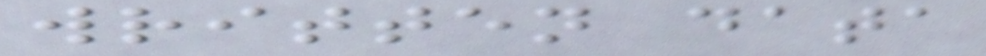written data
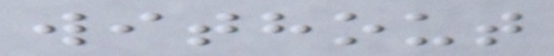without
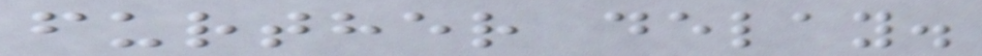further delay.
